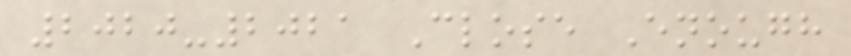2020-2021 Close Enough
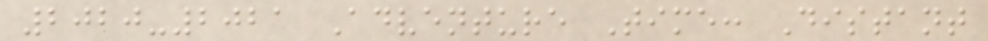2020-2021 Adventure Time: Distant
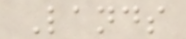Lands
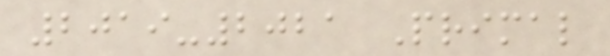2019-2021 Primal
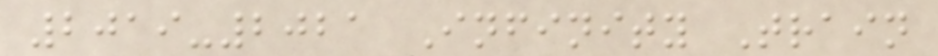2019-2021 Infinity Train
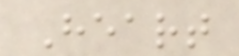Heart
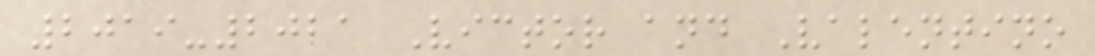2019-2021 Victor and Valentino
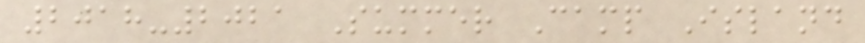2018-2021 Summer Camp Island
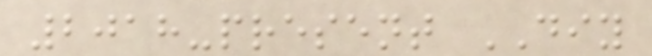2018-present DIY
